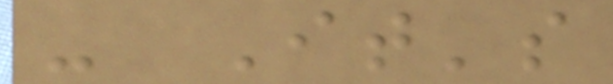- It's
